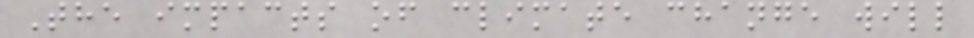The impacts of climate change will
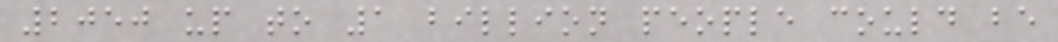2050 up to 1 billion people could be
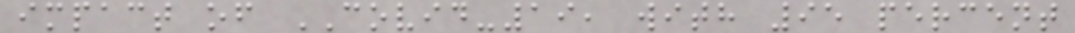impact of COVID-19, with 95 percent
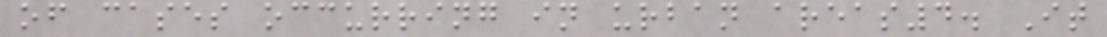of cases occurring in urban areas4. It
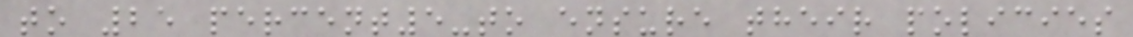to 25 percent5-to ensure their policies
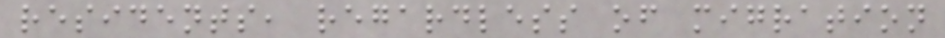residents, regardless of migration
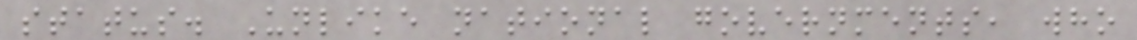status. Unlike national governments, who
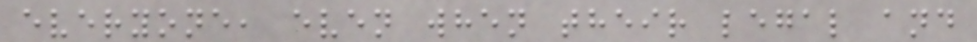everyone, even when their legal and
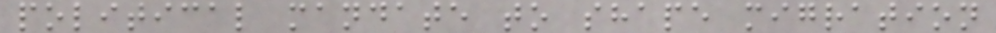political mandate to shape migration
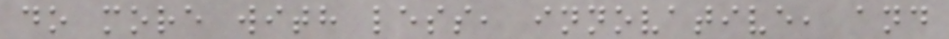do more with less, innovative, and
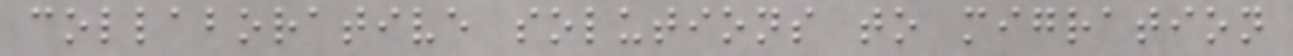collaborative solutions to migration
